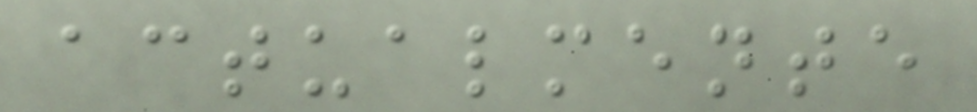actualmente
